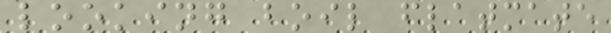looking boil flatmate
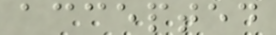accepted
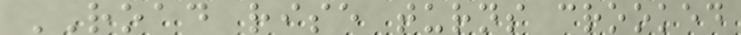ROAD rise turns crooked
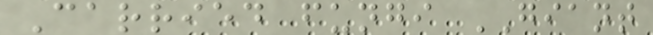Carried fungi GIANT
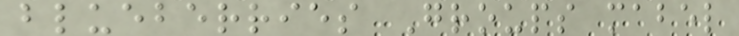blueberries Groups mabel
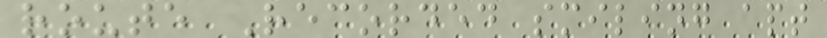route Recorded smiling apt
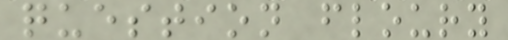question floury
